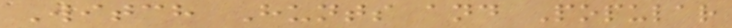Witch Hunts and Popular
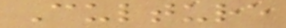Culture
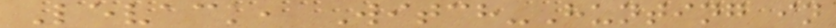Levack, Witch-Hunting in
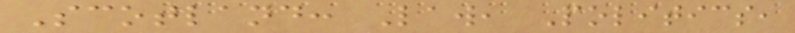Scotland: Law, Politics,
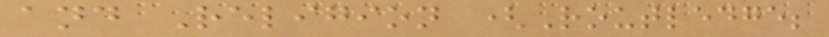and Religion (Routledge;
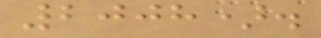2008).
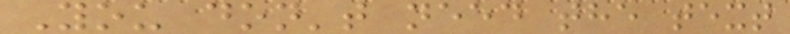You don't need the text
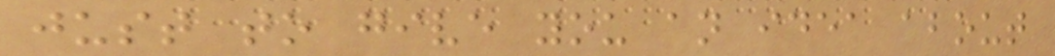just to give you an idea about
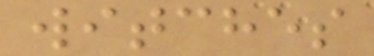witches
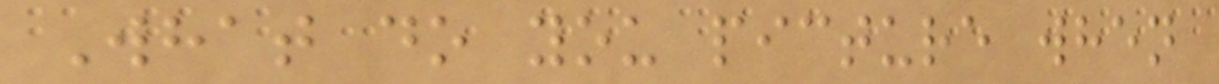What do you picture when
